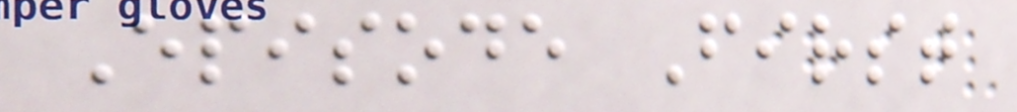Episode First
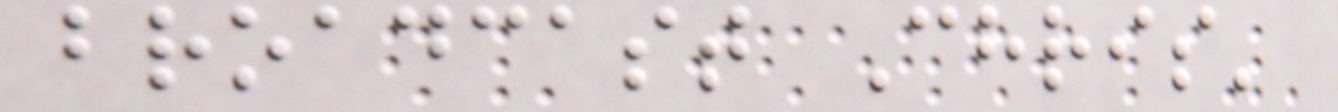broadcast Chris'
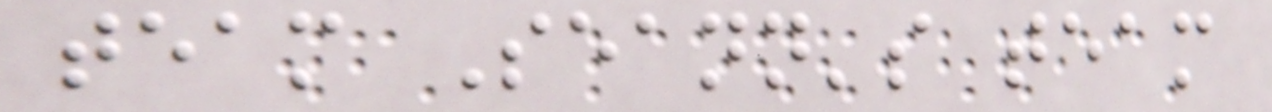team Seann's team
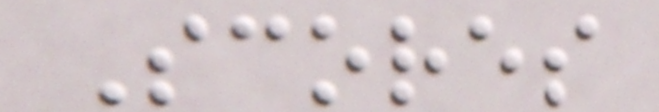Scores
